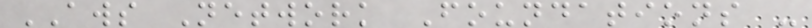AWS Network Foundations -
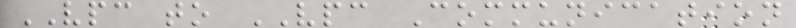VPC to VPC Communication
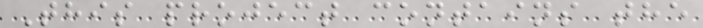This project contains the
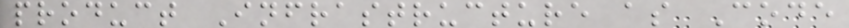product Infrastructure as Code
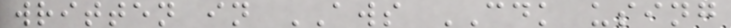written in AWS CDK using
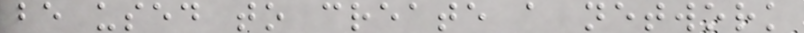be used to create a network
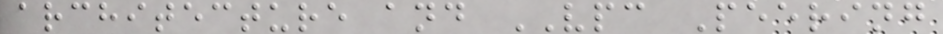architecture and VPC Peering
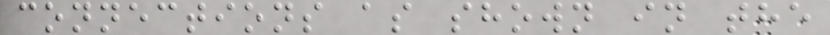connections as shown in the
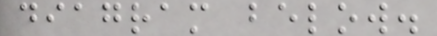diagram below.
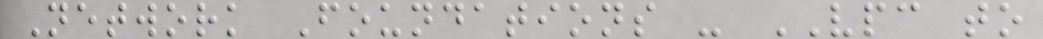Network Foundations - VPC to
